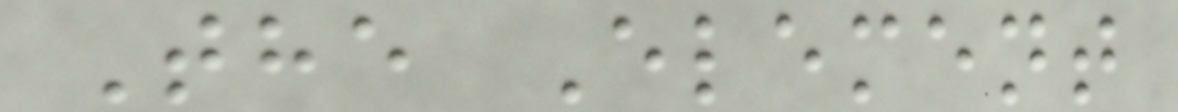The Element
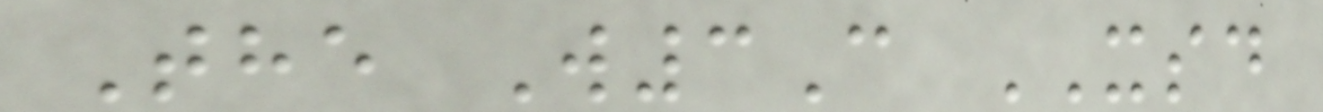The W3C XSD
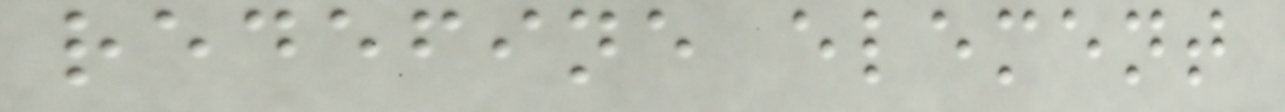redefine element
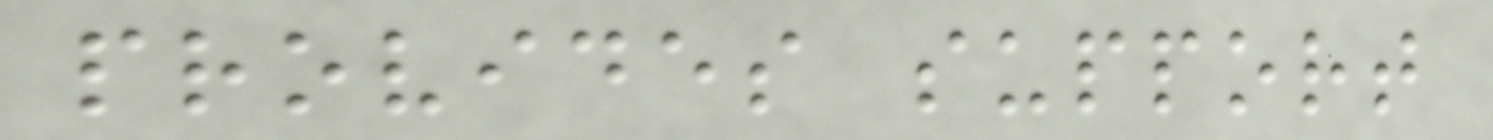provides support
